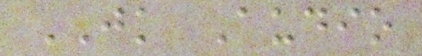JK Audio
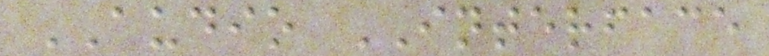AUDIO INTERFACE
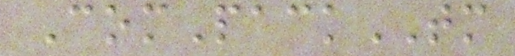ComPackTM
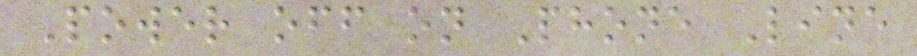Power off on Phone Line
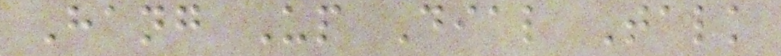Hang Up Dial Talk
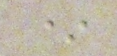*
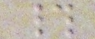#
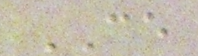CE
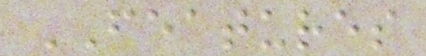FEATURES
